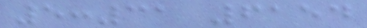5:31 6154
